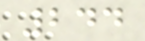244
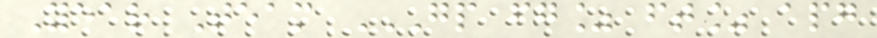Year Team GP FG% FT% APG
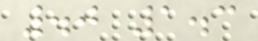.0 1.3
